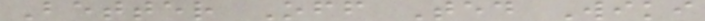Better Off Ted Wiki
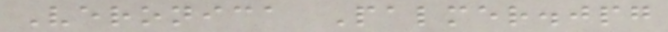Veronica Palmer.jpg
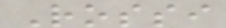Rossi
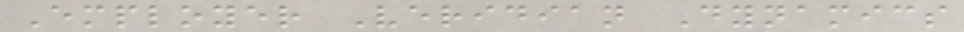Employer Veridian Dynamics
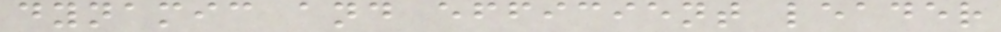dynamic and efficient leader
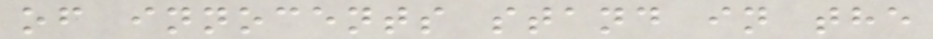of innocents stand in the
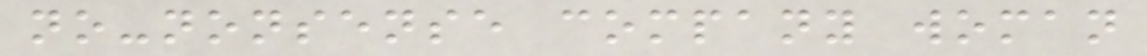no-nonsense company woman
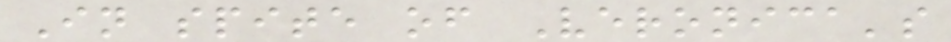In spite of Veronica's
